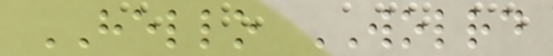HELLO WOLRD
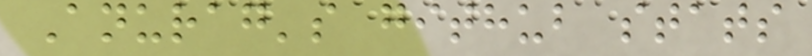Anurag's github stats
